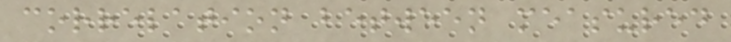correlation between measured
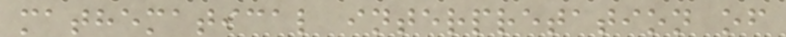mathematical interpretation of
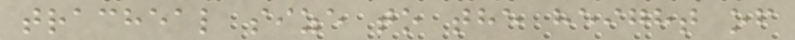tracheal size to the height of
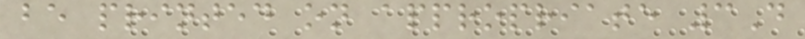be printed on appropriate 3D
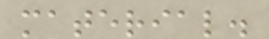material.
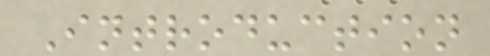Introduction
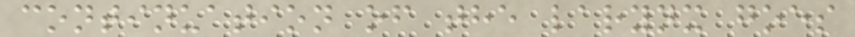continuation of the larynx goes
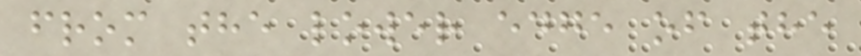from the lower edge of the
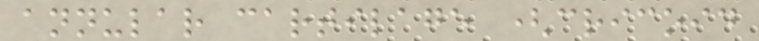annular cartilage (cricoid
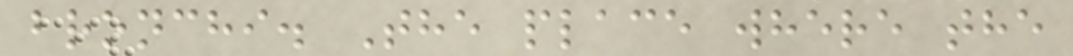bronchi. The place where the
